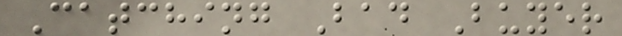Catching Bad Buyer
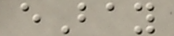eBay
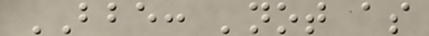BBE: 'not as
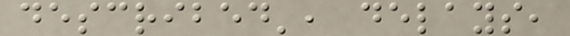described', delays,
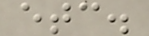etc.
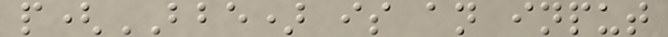p(BBE) is an input
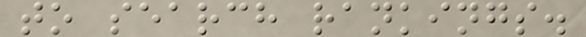to search rankings.
